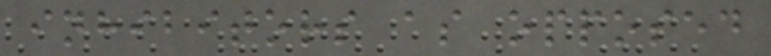inhibitors as opposed
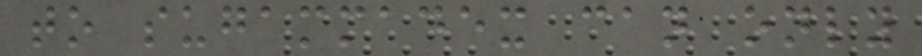to sugammadex can only
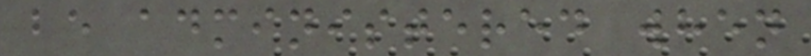be administered when
